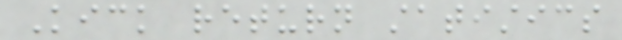Kick return statistics
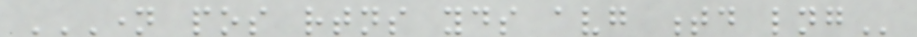NAME POS RTNS YDS AVG TD LNG
